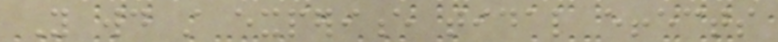You would still experience tidal effects
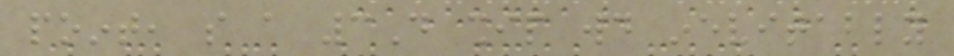point, so a 3D ship would inevitably
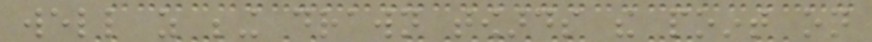well as being drawn towards the point on
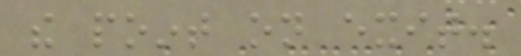the point on exit.
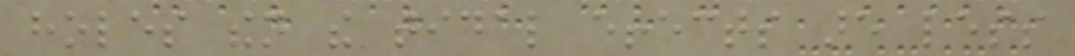holes then the tidal effects are less
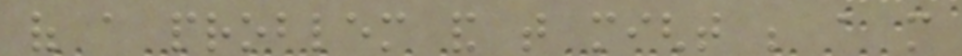of a problem and that might be a more
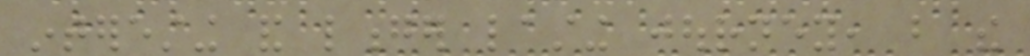interesting and longer lasting journey, but the
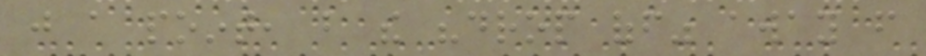just a point, but the "drop off" away from
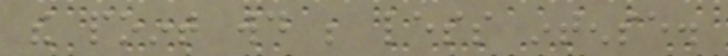the point would be less intense.
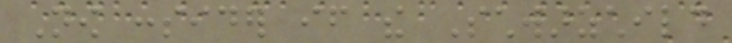Now consider if the Schwarzchild
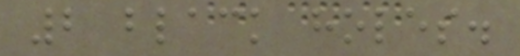2 black holes.
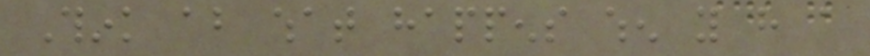Think about what happens when you have a
